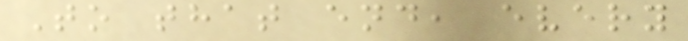To that end, every
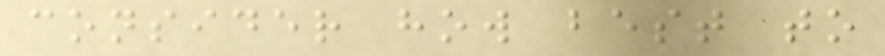consider how best to
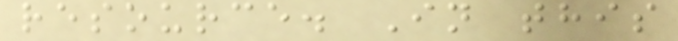resource. In this
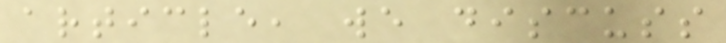article, we discuss
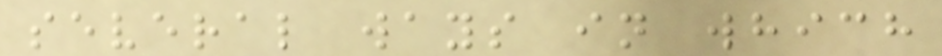several ways in which
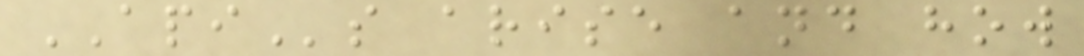APIs arise and how
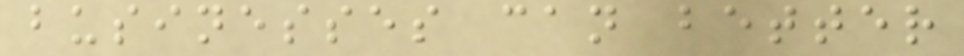businesses can better
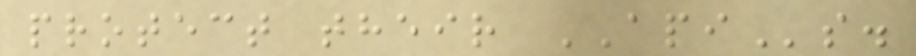protect their APIs.
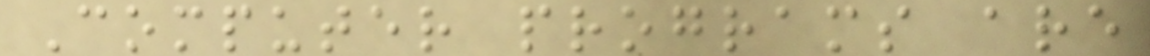Computer programs are
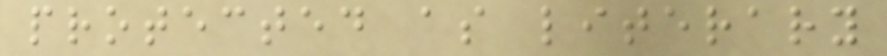protected as literary
